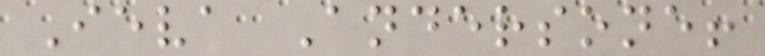Ieva Andersone!
